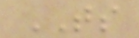TS
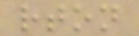rton
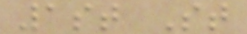1st St
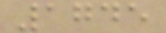1745
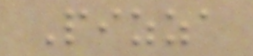Pizza
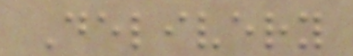Delivery
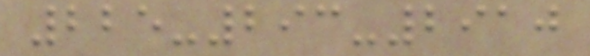225-293-2910
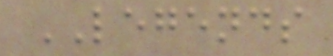LEGENDS
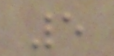5
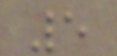5
